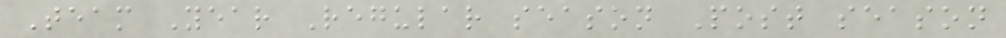Team Year Regular season Post season
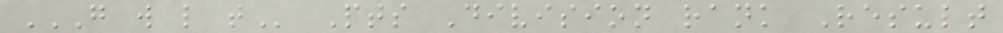G W L T Pts Division rank Result
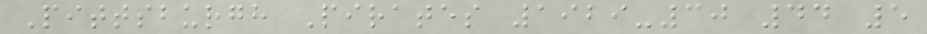Pittsburgh Pirates 1929-30 44 5
